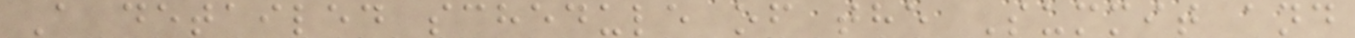A detailed schedule of the Summit and
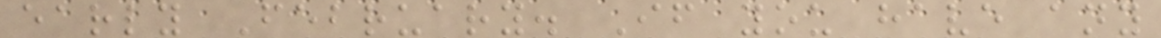early February. If you have any
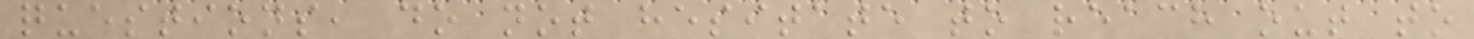questions, do not hesitate to reach out to
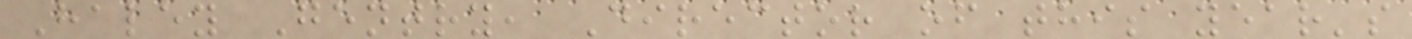Haley Gentry, Director of this year's
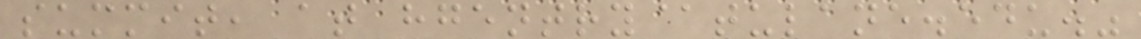summit, at hgentry@tulane.edu."
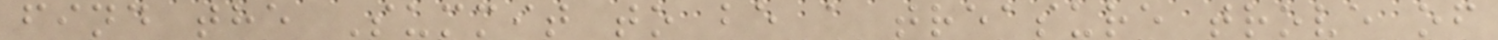find the Summit to be a treasure trove of
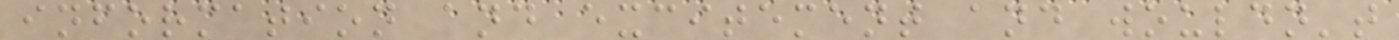information and excitement and wouldn't
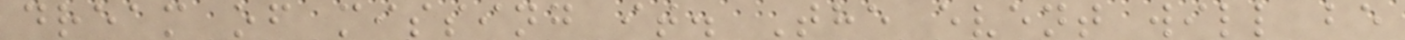dream of missing it. The event will be
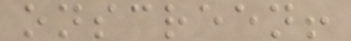onscreen!
